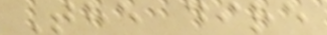The dire
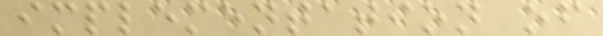implementation of
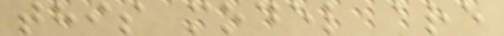this model are
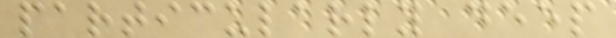particularly deep
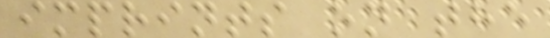imprints on the
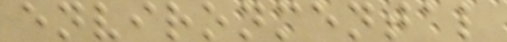environmental
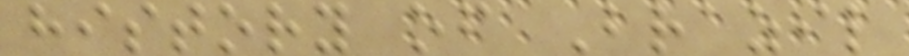history of Brazil
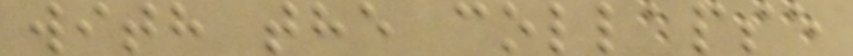with the collapse
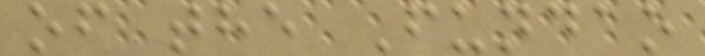of the Fundao
